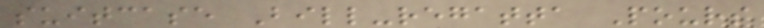suitcase Bill-regatta Pours
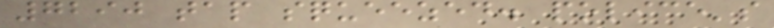7290 tap squeezed. police's
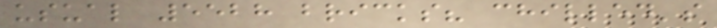usual 5528 bricks? chilled's
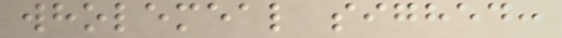wholemeal sighed:
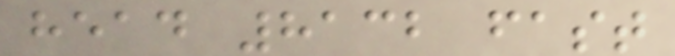head 8132 fast
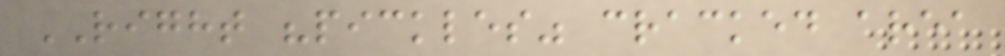RIGHT "pickles" cracked area
